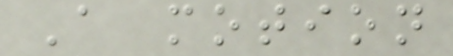A motion
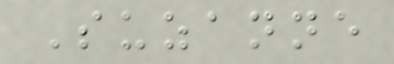Suzanne
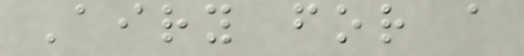Airy for a
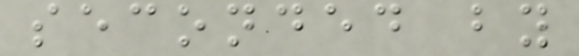seconded by
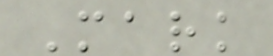Mark
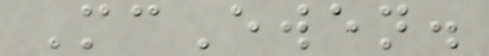McEwen.
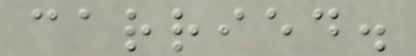carried.
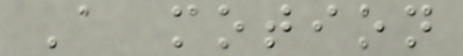A motion
